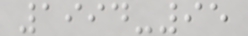1994-95
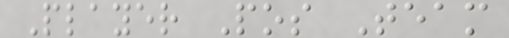Player Pos Team
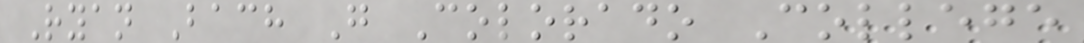Ryan Bach G Colorado College
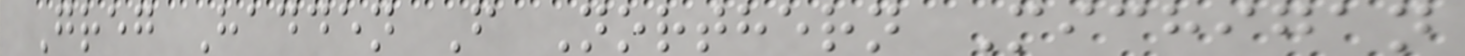Greg Hadden F Northern Michigan
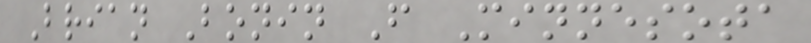Brian Bonin F Minnesota
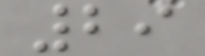29
